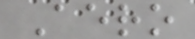Aero
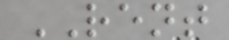RENT
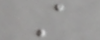A
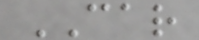CAR
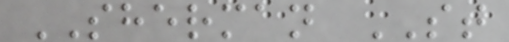SHERMAN ST
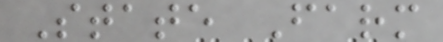State Farm
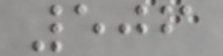506
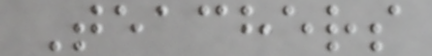Teachers
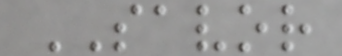SAVOR
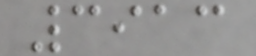3913
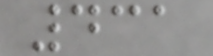431
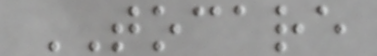TOCARE
